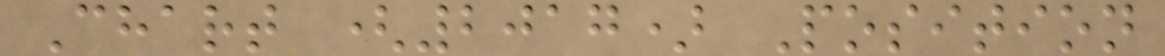Chart (2017) Position
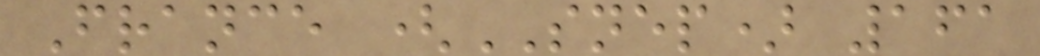France (SNEP) 161
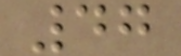47
